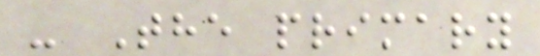- The primary
